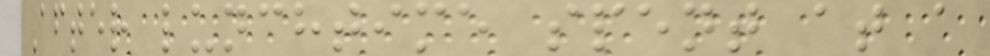After lunchtime spent at a
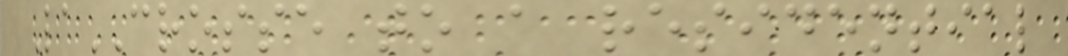LaCROSSE to a residential
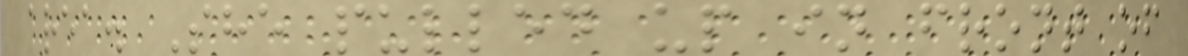area. She pulled up in front of
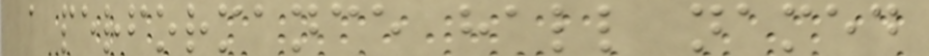a performance hall named
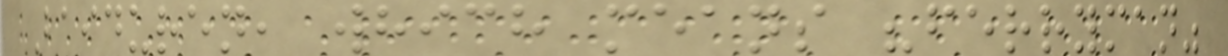Baiduren, which means "ferryman"
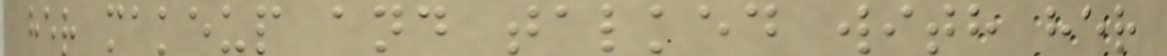her makeup and talked with her
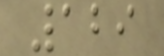129
